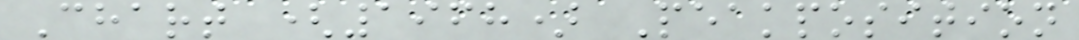Chart (1968) Peakposition
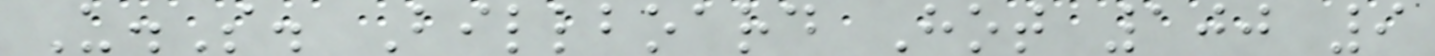U.S. Billboard Hot 100 9
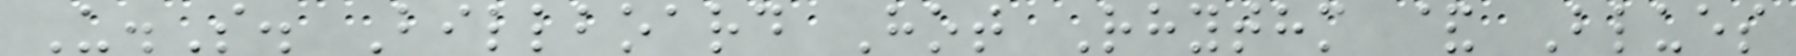U.S. Billboard Hot Rhythm & Blues
